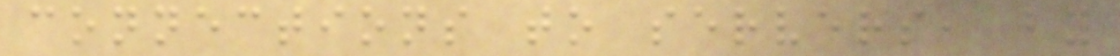connections to servers, by
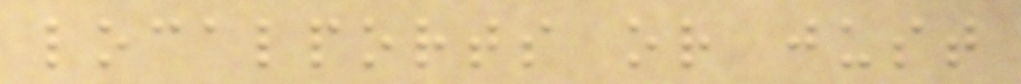localports or just
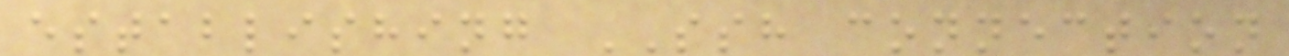establishing SSH connection
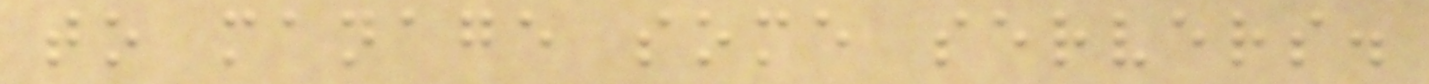to manage some servers.
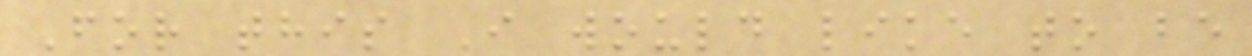For this I would like to be
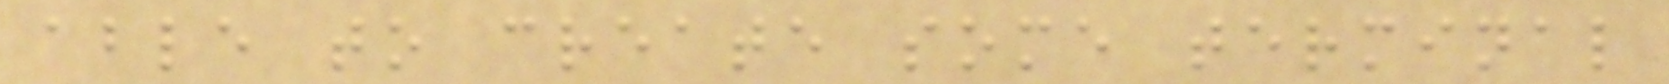able to create some terminal
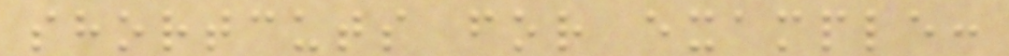shortcuts for example:
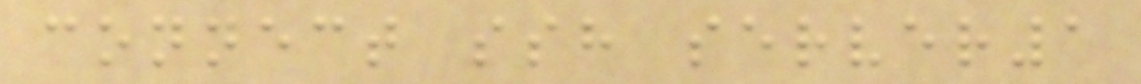connect ssh server1
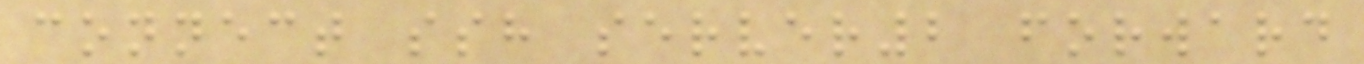connect ssh server2 forward
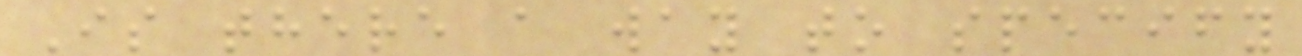Is there a way to specify
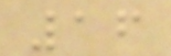16
